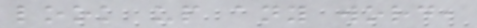look up any word,
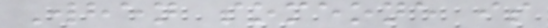When someone is
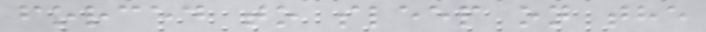forced to sleep on the
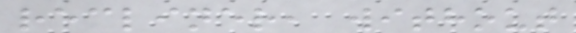recliner, without
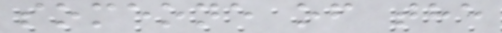someone of the
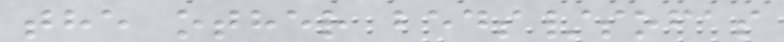the other beds/sofas
